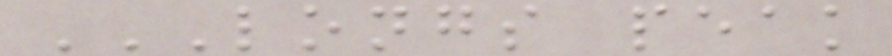LONGS PEAK
